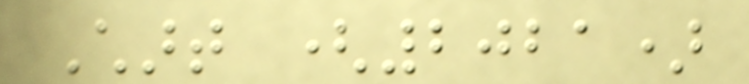Chart (2021)
